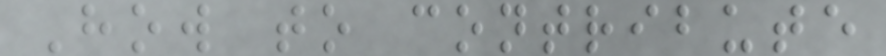How to contribute
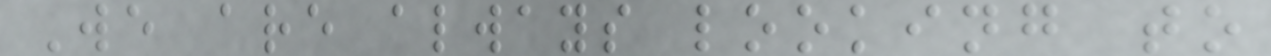We are always looking to
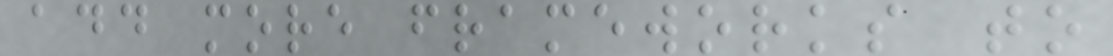add more frameworks to
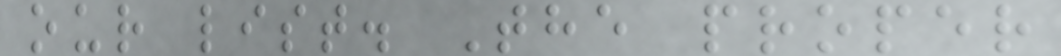our list. The proper
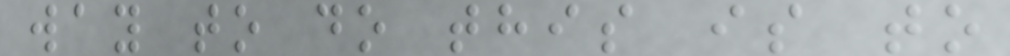way to do this is to
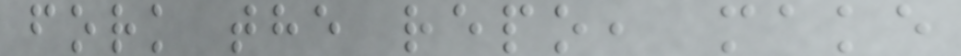fork the repo, make
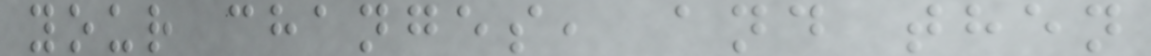your changes, and then
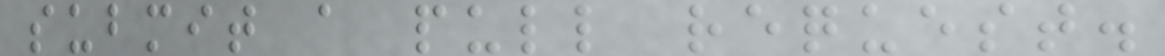submit a pull request.
